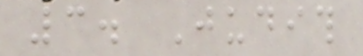3. Judith
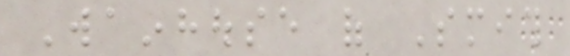Wainhouse of Smith
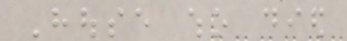House who died
